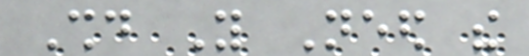Should You Need the
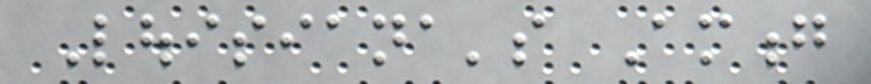Louisiana's Among
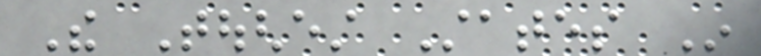The Toughest States In
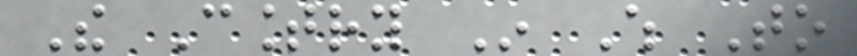The Country In Which To
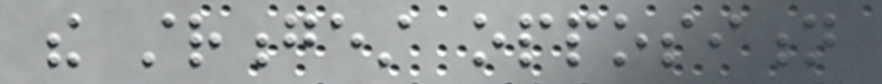the strongest opposition
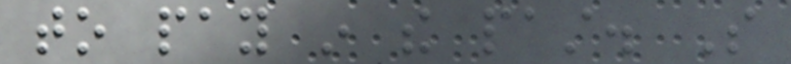to pay in the past. So
